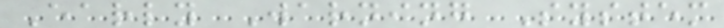Early Warning System
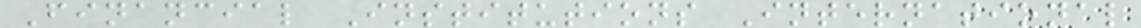Financial Institutions International
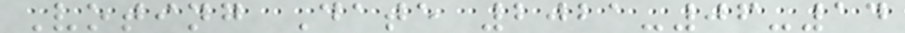Voting Date 2021-06-14
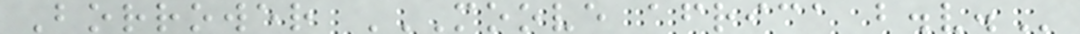Borrower MOOVE AFRICA B.V.
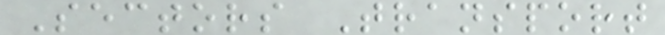Sectors Transport
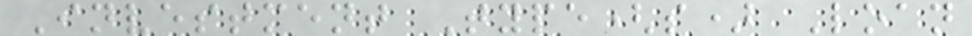Investment Type(s) Loan
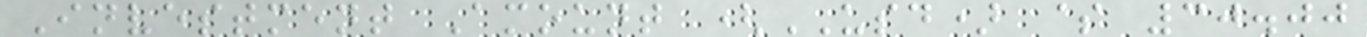Investment Amount (USD) $ 30.00
